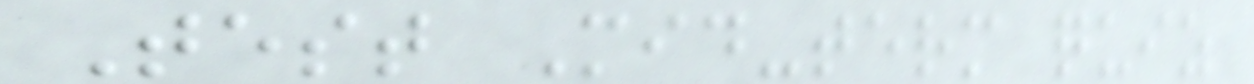Test Mid-term quiz
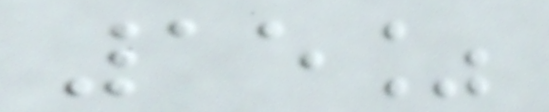15%
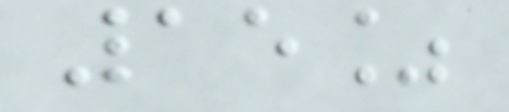15%
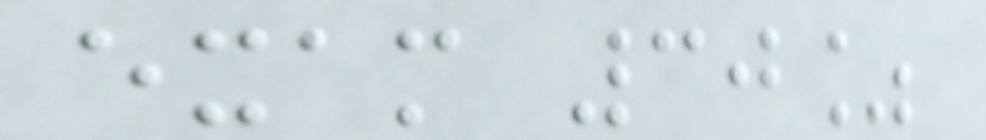exam 30%
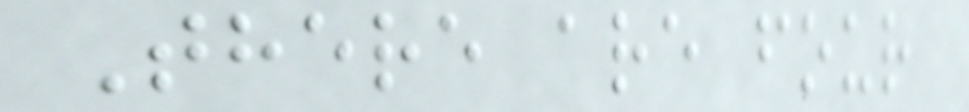There are four
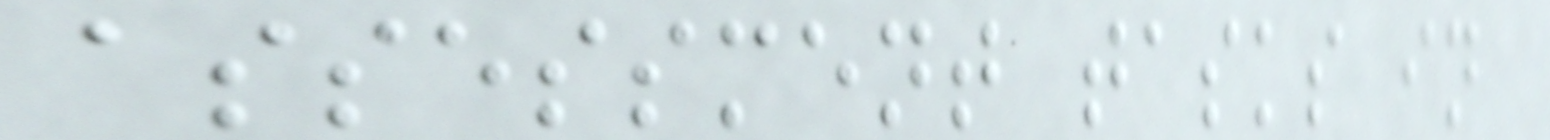assessment tasks in
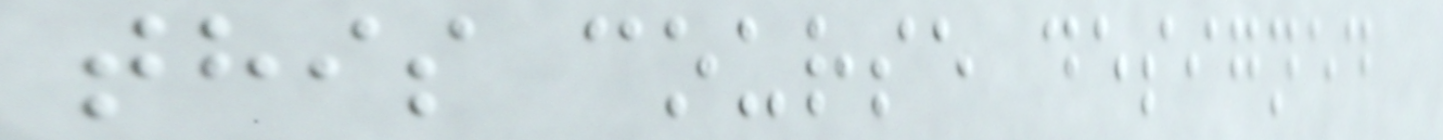this course designed
